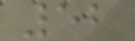52
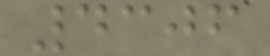4306
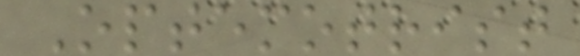Optemotrist
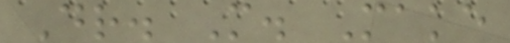Dr. M. Make
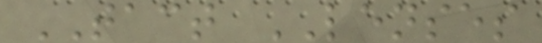TACT LENSES
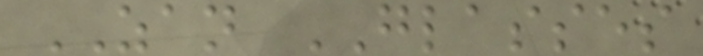ZAN GLASSES
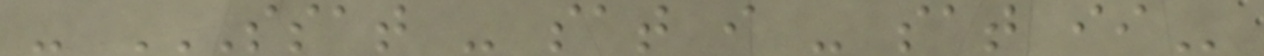- SSAT - SAT I - SAT II
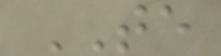TE
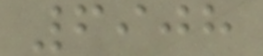6908
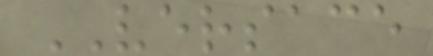VERSACE
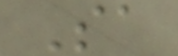Sa
